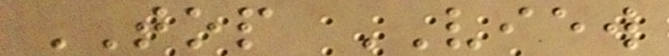TOP VIEW
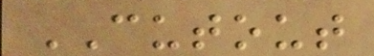CUTOUT
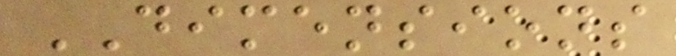DIMENSIONS
